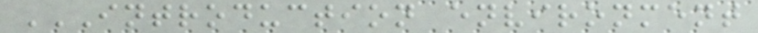INTRODUCTION ENVIRONMENT
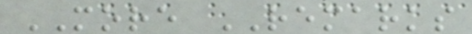MORE REMARKS
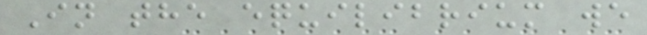In the equilibrium we
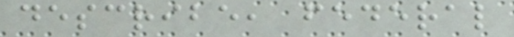describe, federal
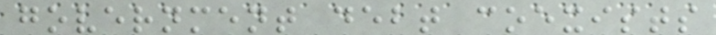government debt coexists
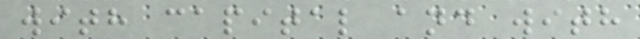with capital and with
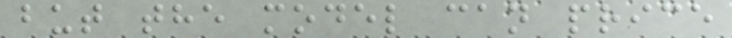but the model can price
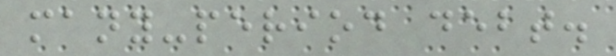many-period debt.
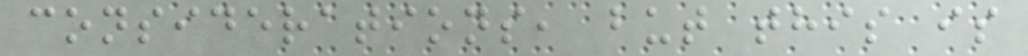considerations, but this is
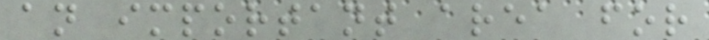an important area for
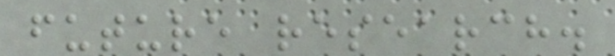future research.
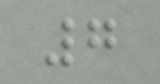7
